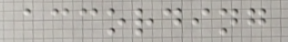according
